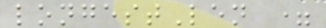longestLen =
